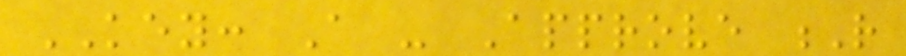KEY: A - Approve R
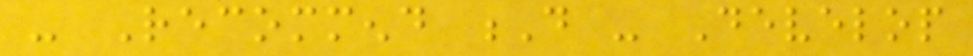- Recommend D - Develop
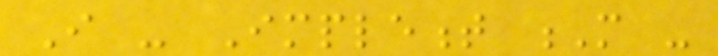I - Implement M -
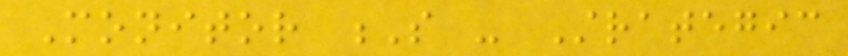Monitor S - Strategic
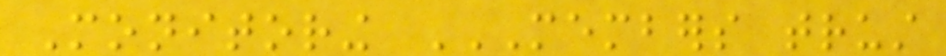Monitoring MEMBERS TRUST
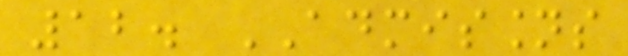12. ADMISSIONS
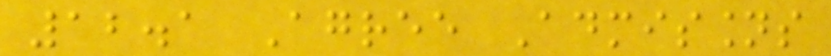12.1 Agree Admissions
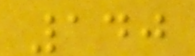140
